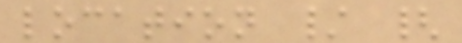location / {
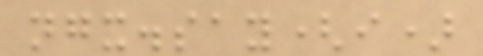ngx.say(i)
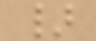}
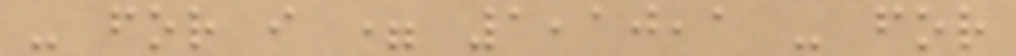- for i = 1,10,1 - for
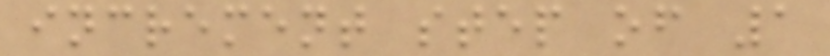increment step of 1
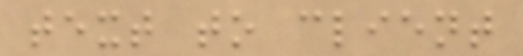text to client
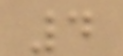4
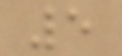5
